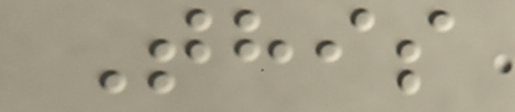This
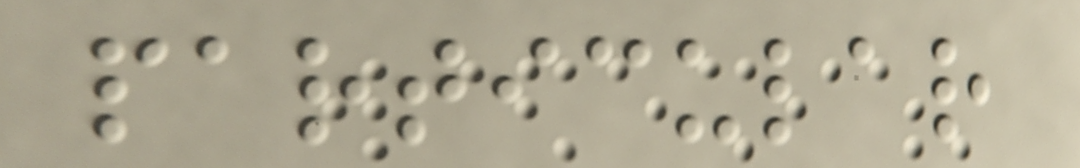particular
